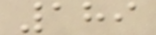189
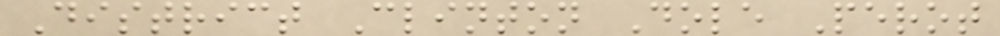District Clinton Dole Perot
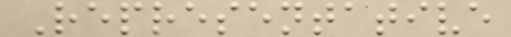Representative
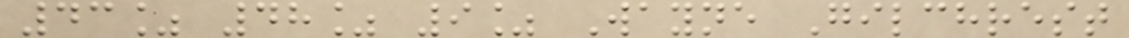43% 48% 9% Wayne Gilchrest
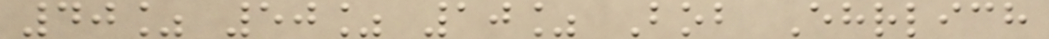40% 50% 10% Bob Ehrlich
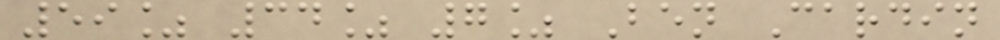59% 34% 7% Ben Cardin
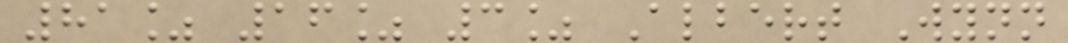81% 16% 3% Albert Wynn
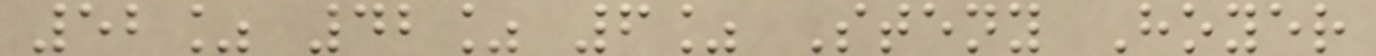52% 42% 6% Steny Hoyer
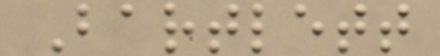Bartlett
